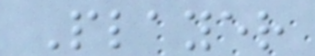Player
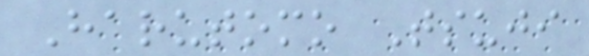Harutomo Tsuji
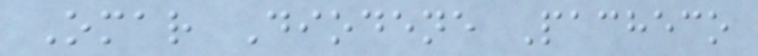Omar Diodene Pacheco
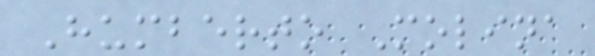Humberto Molina
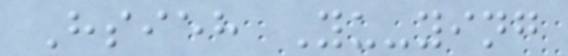Hsieh Yu-ying
